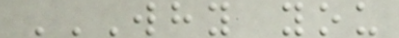WHY YOU
